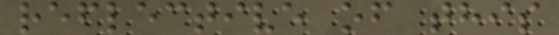reflective of this
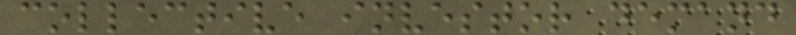collective investor demand
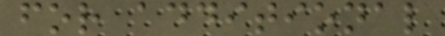for additional
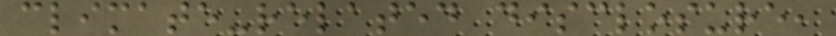climate-related disclosure,
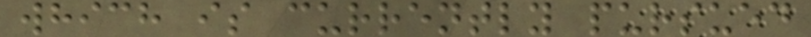which is currently pursued
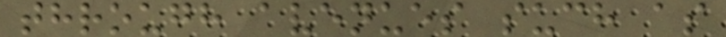through avenues such as
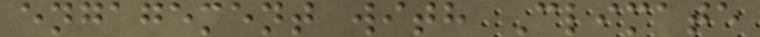engagement with Climate
